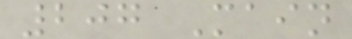207 Main
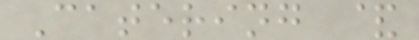Catering &
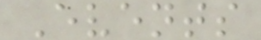Events
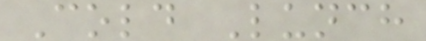Cold Lunch
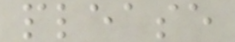please
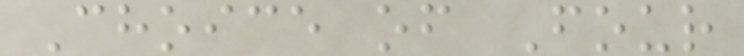Choice of Four
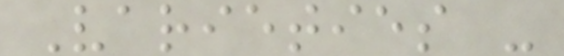Varieties -
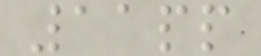11pp
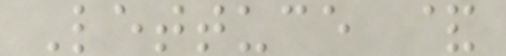Lettuce &
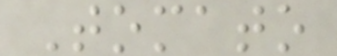Tomato
